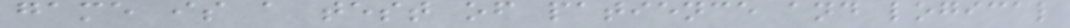game is a test of patience and logical
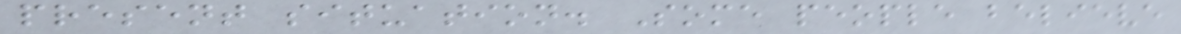present situation. Some people believe
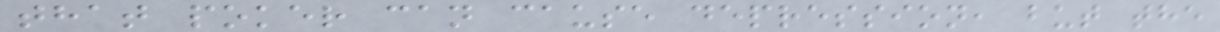that poker can cause depression, but the
